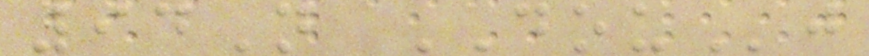94N DOUj
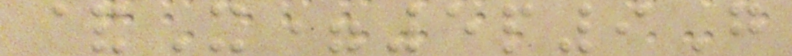&X=5p9G
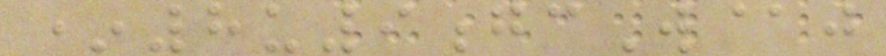*8u9gcW@j
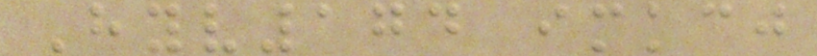Hyv174 imkcj
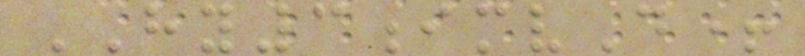HY3imvD+
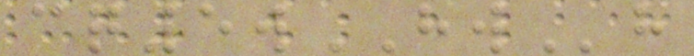cq5wHWh
